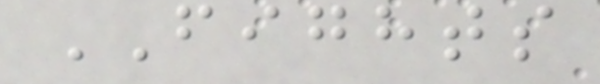FIGHTS
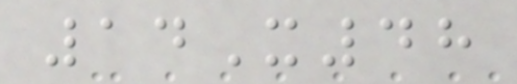14X48
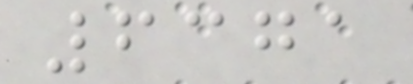6371
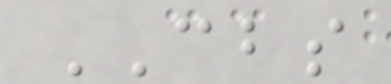CBS
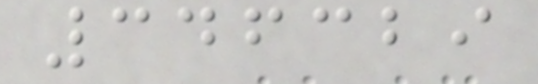346329
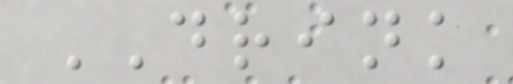DRINK
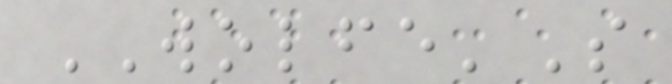WOLFE'S
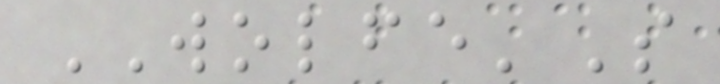WOLFE'S
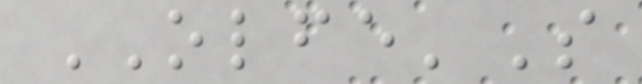OLFE'S
